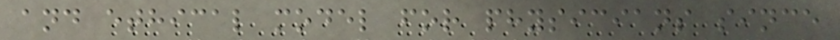and ethical model for physicians since
